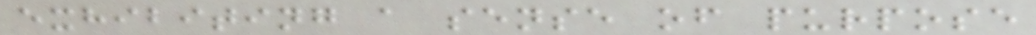exhibiting a sense of purpose
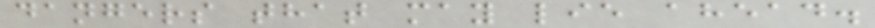dangers that may lie ahead.
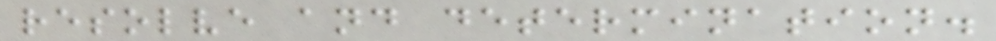resolve and determination.
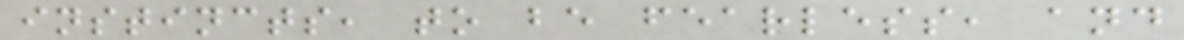instincts, to be fearless, and
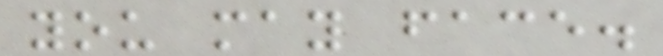you may face.
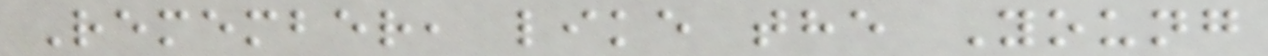Remember, like the Young
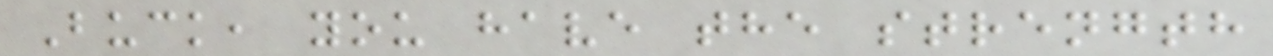Buck, you have the strength
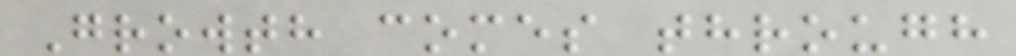Growth comes through
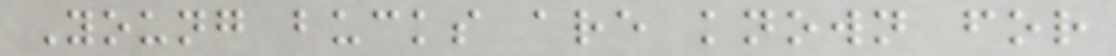Young bucks are known for
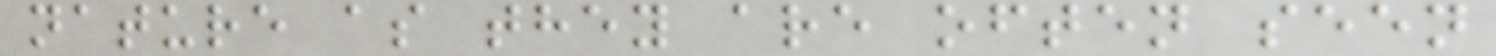nature as they are often seen
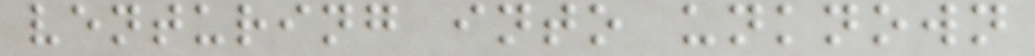venturing into unknown
